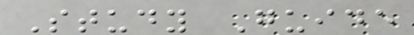Study Guide
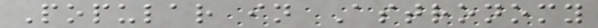Popular in Astronomy
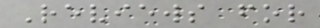Reviews for
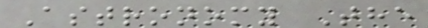Astronomy The
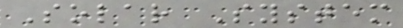Solar System
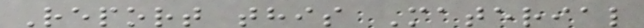Report this Material
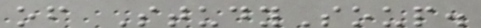of StudySoup.
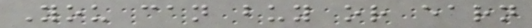You can buy or earn
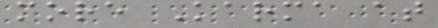more Karma at
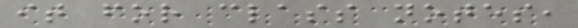it for class notes,
